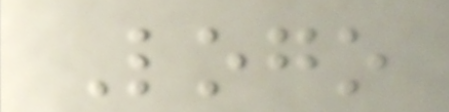Logo
